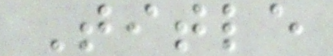Title
